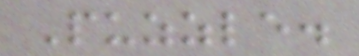Puzzle.
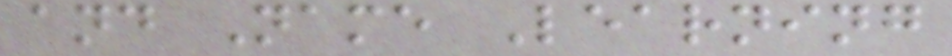and Name Learning
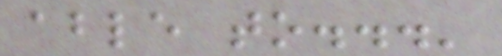able to...'
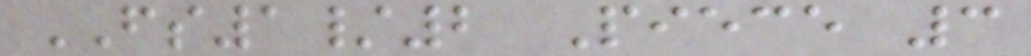FS1/2 Piece 3
